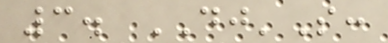3. DJ'S:
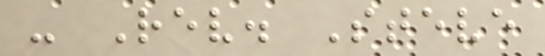- Rev. Steve
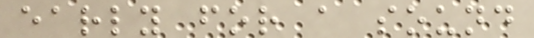early for a sound
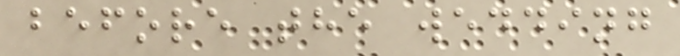before the wedding
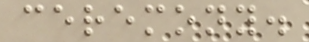ceremony.
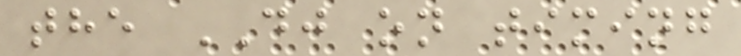the DJ on timing
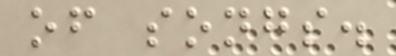of songs.
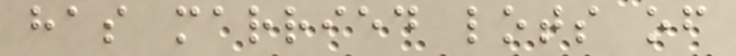has married lots of
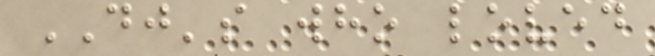DJ's who loved
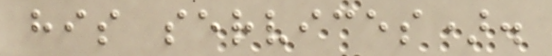his services).
